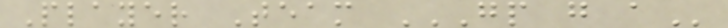Player Team GP G A
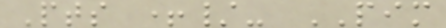Pts +/- PIM
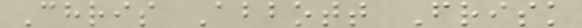Chris Abbott Frisk
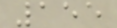155
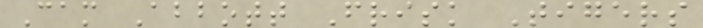Cam Abbott Frisk Tigers
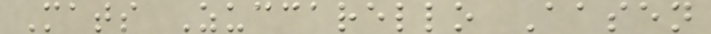Mats Zuccarello Aasen
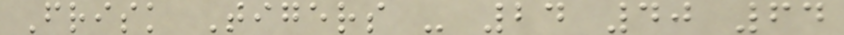Frisk Tigers - 24 40 64
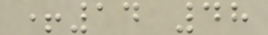+14 48
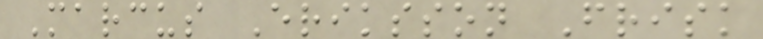Marcus Eriksson Frisk
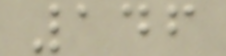146
